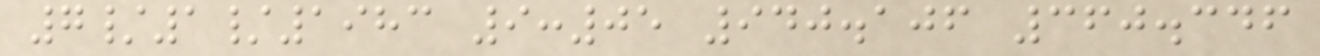7/1/1983 9:05 940.106 360.346
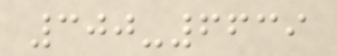300-6639
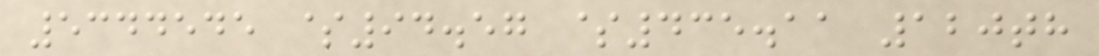5344545 $94.57 $435.11 120th
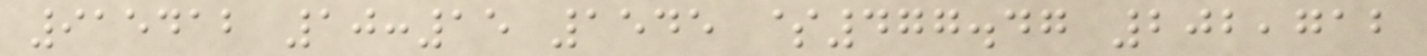915412 10:15 1545 $477.47 202,712
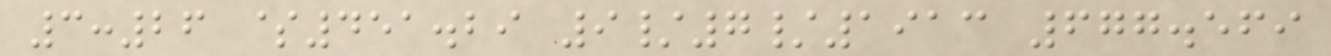3:26 $451.29 9/7/1913 677.569
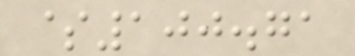$100.71
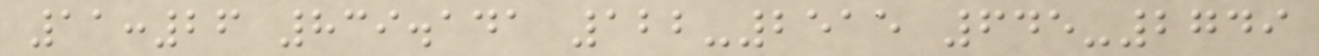11:26 839.141 122-2515 645-2749
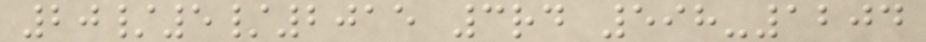20/5/2015 3rd 598-1204
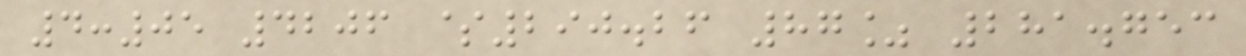4:05 4206 $290.26 87% 281.753
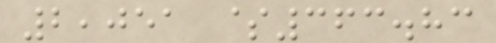2,051 $363.83
